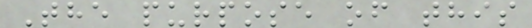The purpose of this
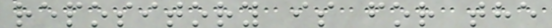repository is for the
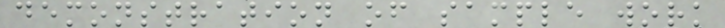demonstration of sample work
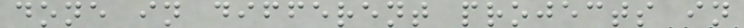done in different projects in
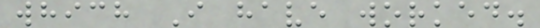which I have worked.
